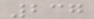237
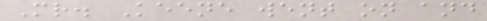Mr. Keene went on and
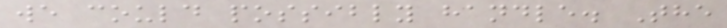we could possibly handle. The
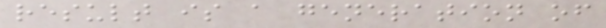result is a generation of
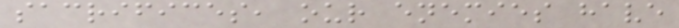sacrifices, our enemies have
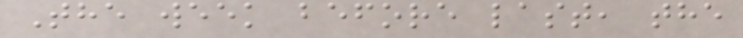The week before last, the
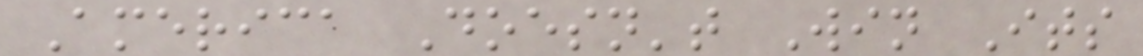America Doesn't Win Its
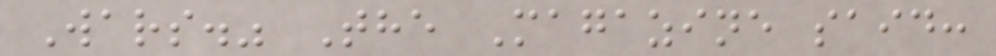Wars." The Magazine said:
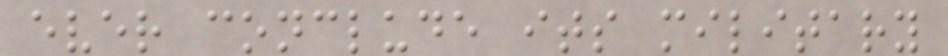ever conclude its military
